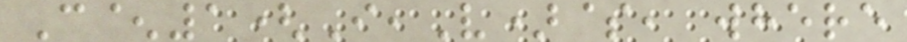C^1(I,V)$, where
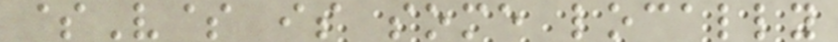$V$ is some locally
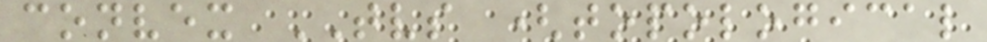convex TVS (topological
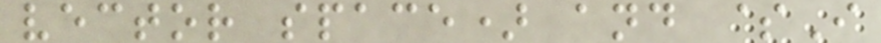vector space) and $I
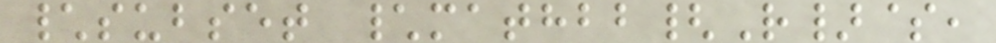\subset \mathbb{R}$,
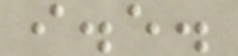i.e.
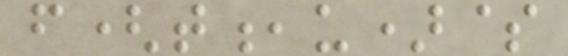f(t,u)$
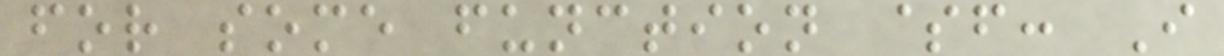for some function $f: I
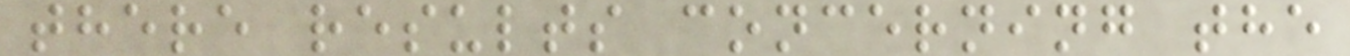there results concerning the
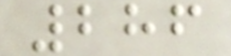286
